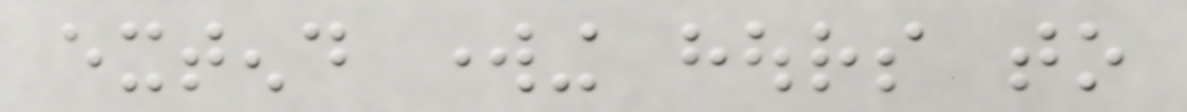extend working hours to
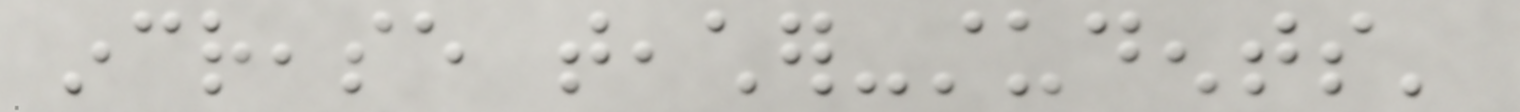increase teacher-students'
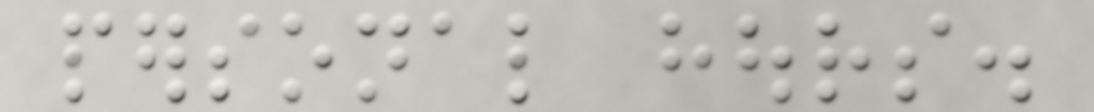personal hours.
